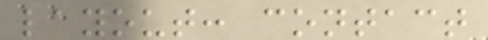layout: contact
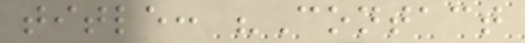title: "Contact
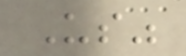Us"
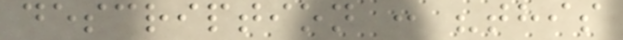description : "this
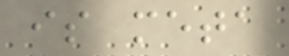is meta
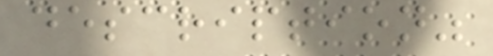description"
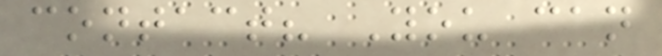contact? You can
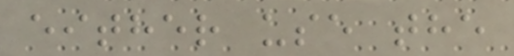either use the
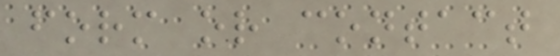form or contact
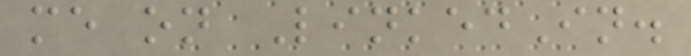me on LinkedIn.
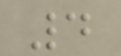4
